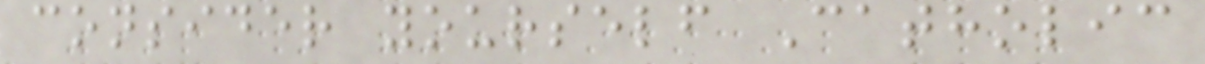consider yourself Catholic
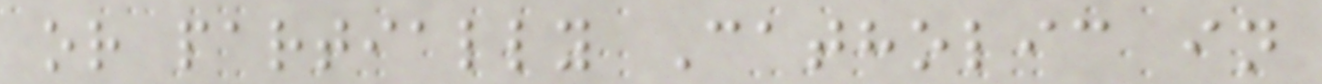or partially Catholic in
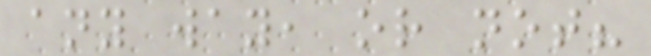any way, or not?
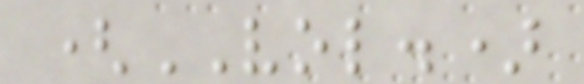(VOL.)
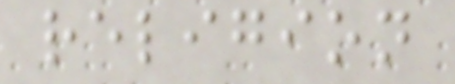religion
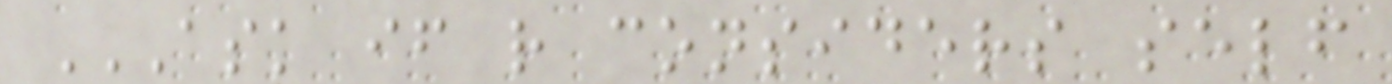ASK IF R CONSIDERS SELF
